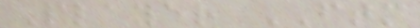Player FTM
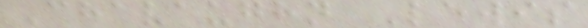Chavaughn Lewis
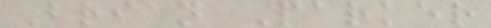Brian Parker
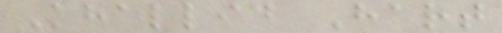Khallid Hart
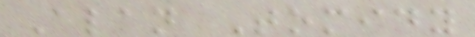Alan Tomidy
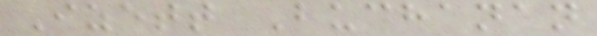Izett Buchanan
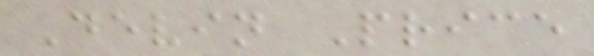Devin Price
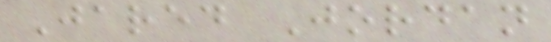Jared Jordan
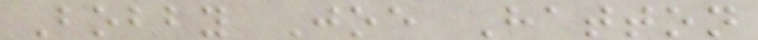Bobby Joe Hatton
